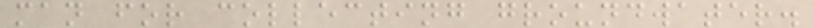man for collecting groundwater.
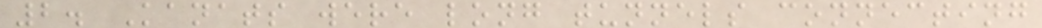2. Kanats were long tunnels connecting
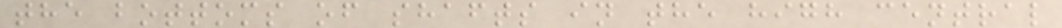the bottoms of shafts in the high central
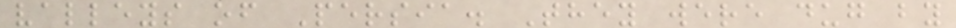valleys of Persia. They were dug by
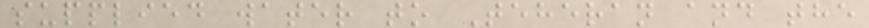supplied water to Teheran and the
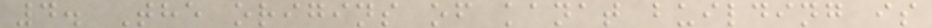4. The origins of kanat building is
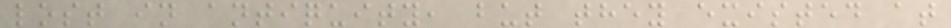lost in antiquity, but they existed at
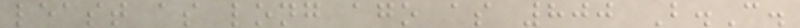least as long ago as 800 B.C.
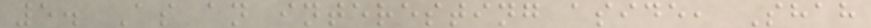5. As an interesting aside, Shah
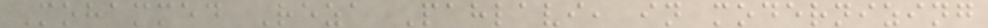Mohammed Reza Pahlavi, in modernizing
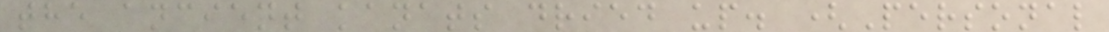the ancient kanats dried up. (Personal
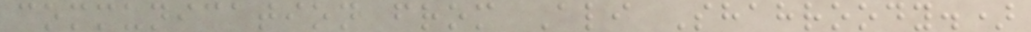communication from Ali Shahroody.)
